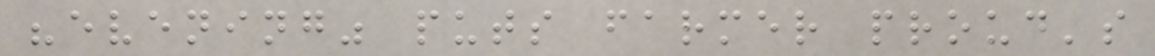"evening" puts farmer proud's
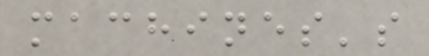machines's
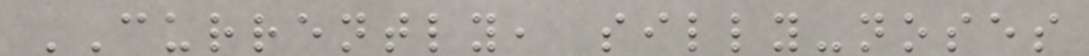CURRENTLY, silly-noses
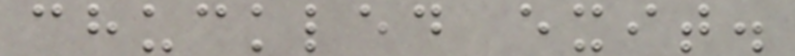chuckled exit.
